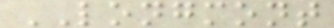LONGMONT
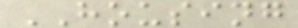HOUSING
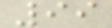99
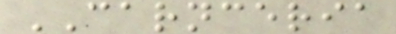CARNCERIA
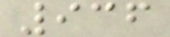936
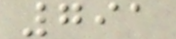791
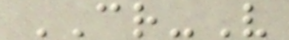CR-V
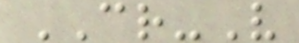CR-V
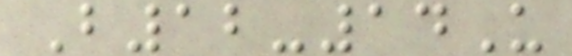B12-14U
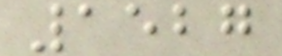1527
